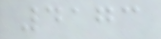4173
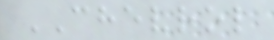CHEVROL
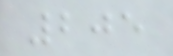205
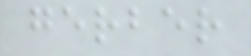gerber
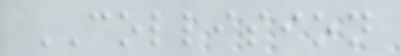COLLISION
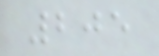205
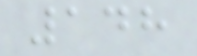148
